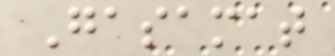Gasamat
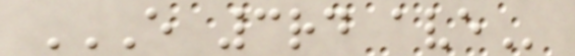E 3RD AVE
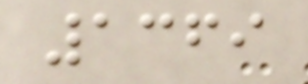1369
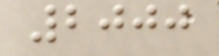2000
